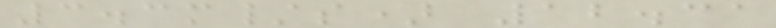3.3m/s) 12.31
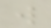w
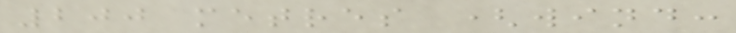200 metres (wind:
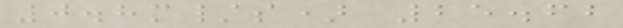0.8m/s) 25.62
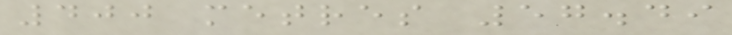400 metres 57.49
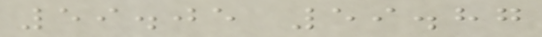59.05 59.87
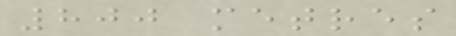800 metres
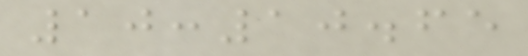10:10.65
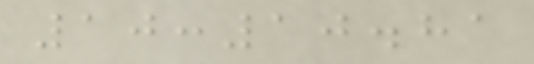10:10.81
